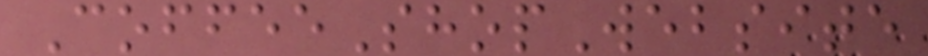CoffeeShopWebsite
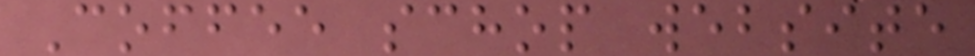Coffee schop website
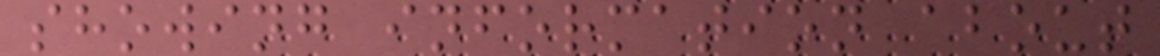showing information about
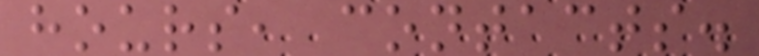hours, contacts.
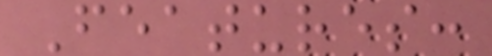Features:
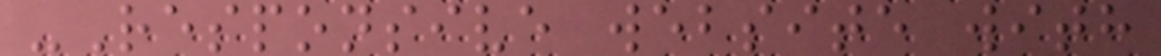-Responsive website with
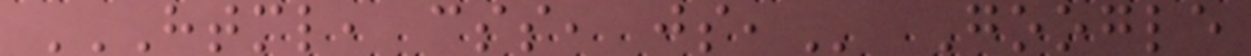HTML, CSS, JS, Google
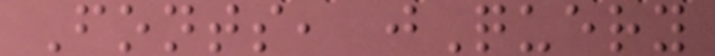Fonts, jQuery
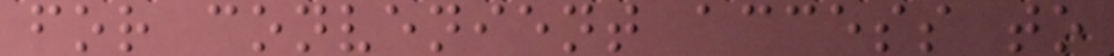for convenient access to
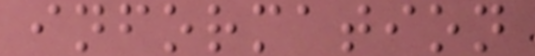information
